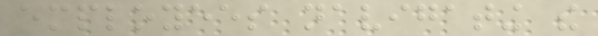employees navigating the
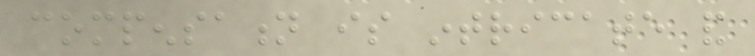compensation is intricate and
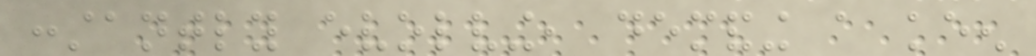constantly evolving, demanding a keen
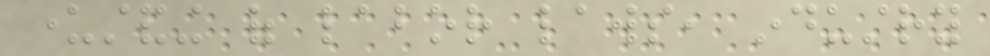understanding of labor laws, industry
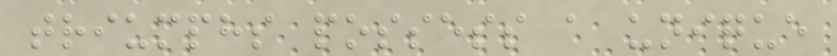triumphs possess a unique
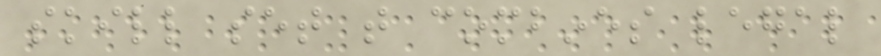skill set that combines legal
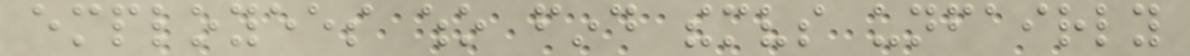employees who find themselves unfairly
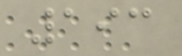193
